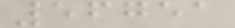56751
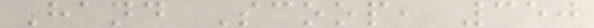Hand Scoop, 350
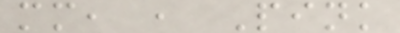mm, , Pink
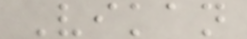Vikan
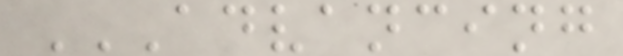ADVANCING
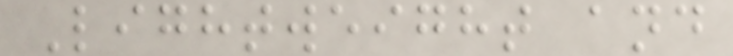Lightweight and
